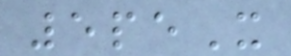5peX
